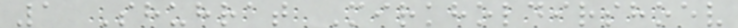1 Shuhrat Mirkholdirshoev
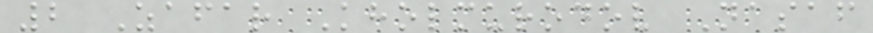2 Zafar Kholmurodov Nasaf
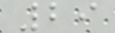29
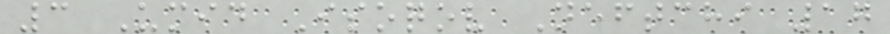3 Umid Isoqov Neftchi 17
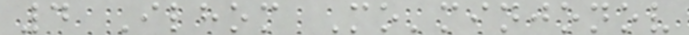4 Ilhom Mo'minjonov
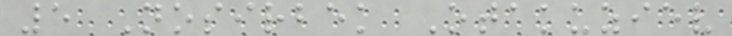5 Nosirbek Otakuziev
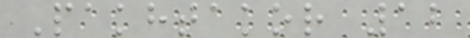Pakhtakor 12
